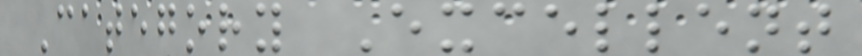Category Excellent
